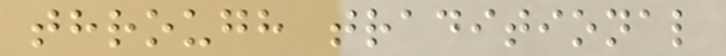through traditional
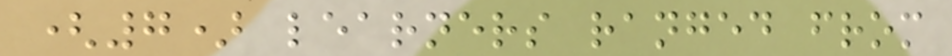(7) learners ranged from
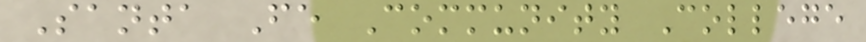Santa Fe Community College
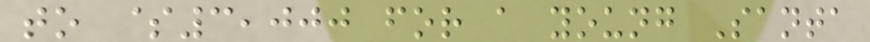to $3,000 for a young Santa
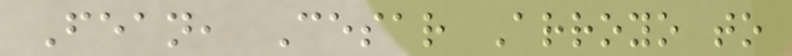Fean, Cesar Arroyo to
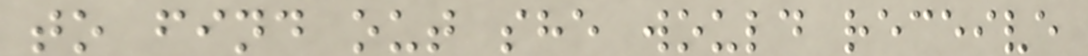to find out she would receive
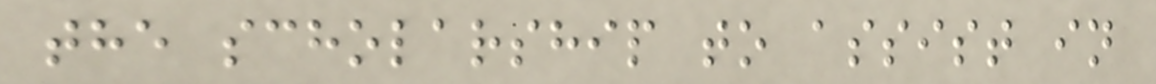the scholarship to assist in
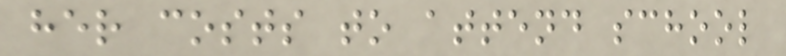her costs to attend school
